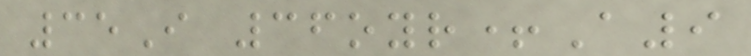35I 36oyr+A9
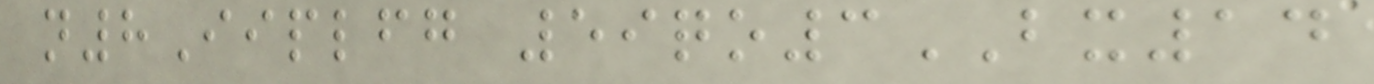n8Iiplfg 59qo3BX14
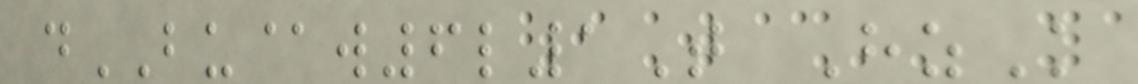dBU@w6l1T HzK
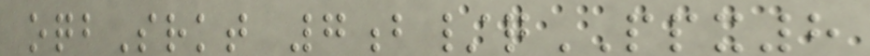oqbSrkt 7b/qPPX8
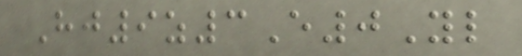Hj9z3E0Yl
